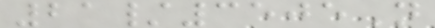21/3505N
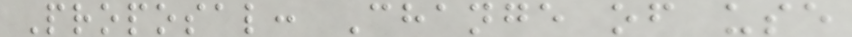Proposal: Change of use
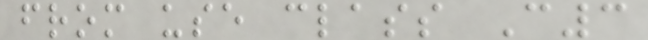from use class C3
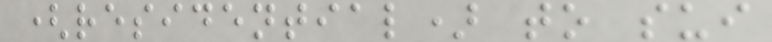(residential) to sui
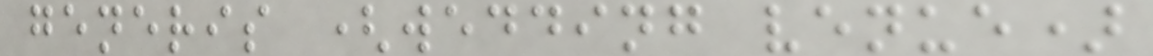generis (wedding venue)
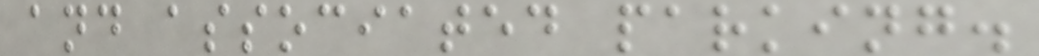and associated parking.
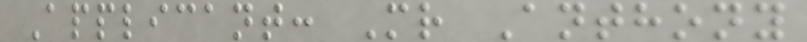Applicant: Mr Anthony
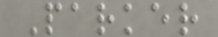Parker
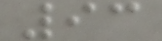93
